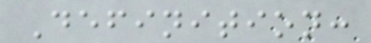Definition:
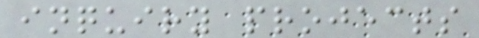inquiry projects
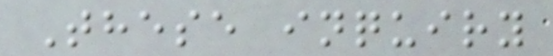These inquiry
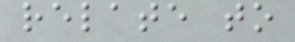relate to
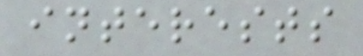interests
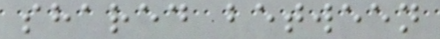shared between
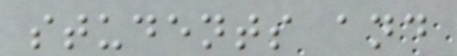students and
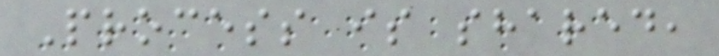Process is shared,
